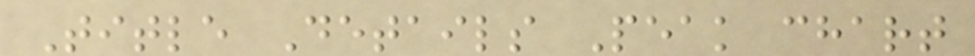Title Details Peak chart
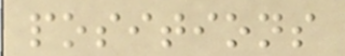positions
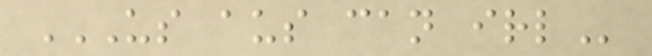US AUS CAN IRL
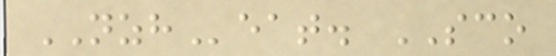NZHeat. SCO
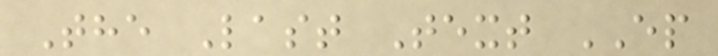The Last Text EP
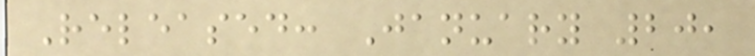Released: January 20,
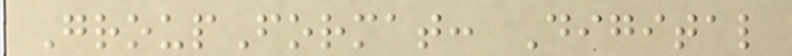GroupFormat: Digital
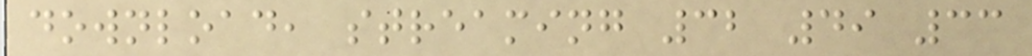download, streaming 32 49 33
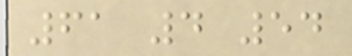61 4 54
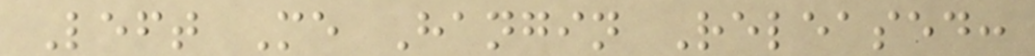Left Me Hangin Released:
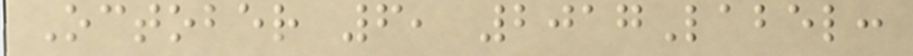October 6, 2017Label:
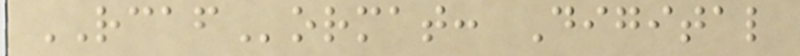RCAFormat: Digital
